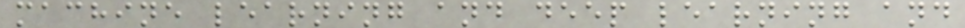machine learning and deep learning and
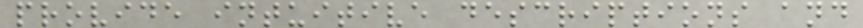provide intuitive descriptions and
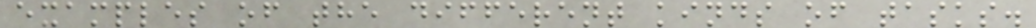examples of the different kinds of tasks.
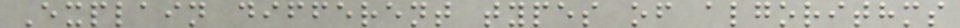Explain different types of algorithms
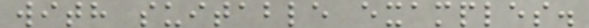with suitable examples.
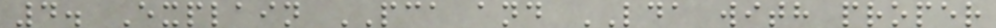4. Explain PCA and LDA with proper
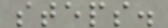steps.
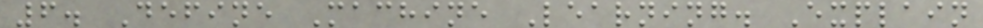6. Define Machine Learning. Explain
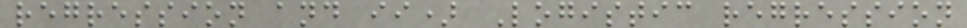regression and ii) Logistic regression
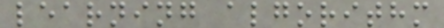learning algorithm
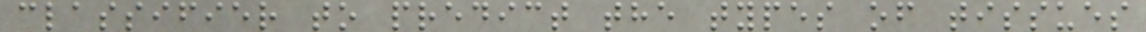classifier to predict the types of tissues
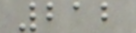212
